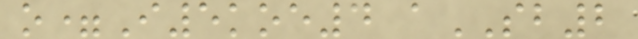o=I5koe4 aSB2
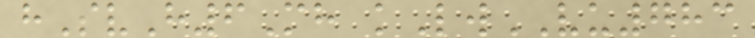hSvH6Mh kLwVU783
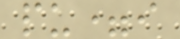pu=i
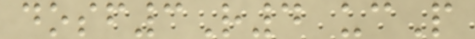dosf3R4 ucP
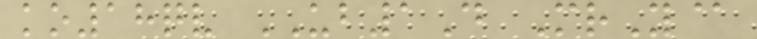ko18qv UB1D MrY@
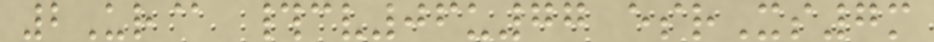2Ur@ #cv06u77 esrXs7m
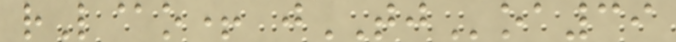rL@o+ jTJoa39
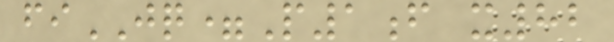fiJQ=P1f x82
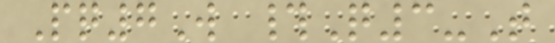Pq7W #Q3-T
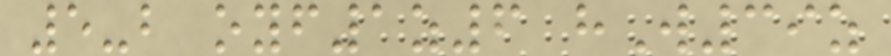5-b oyf1z6 hW39z
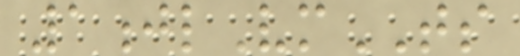1jlVmTS
